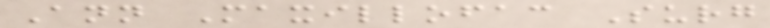Ann Maxillofac Surg
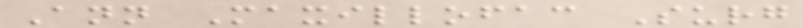Ann Maxillofac Surg
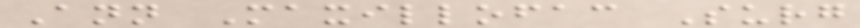Ann Maxillofac Surg
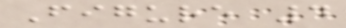Figure 4
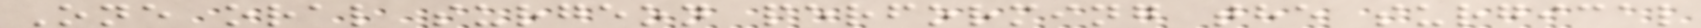One oral surgeon performing the surgical
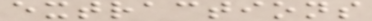extractions
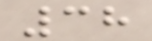38
